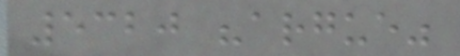5320 "argue"
